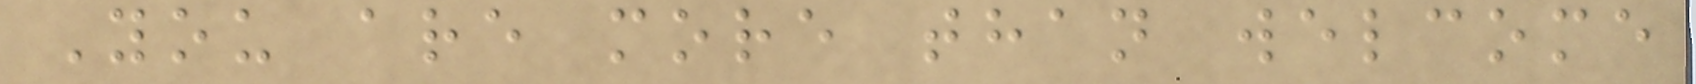You are more than welcome
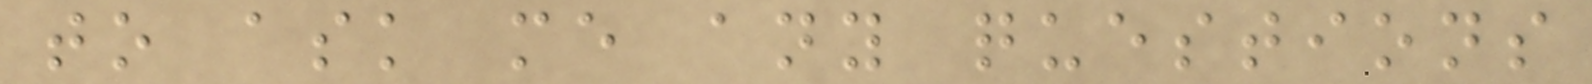to ask me any questions
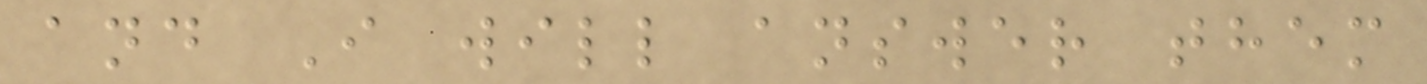and I will answer them
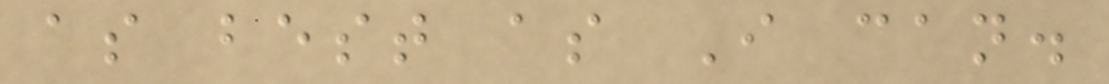as best as I can.
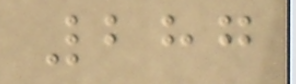287
